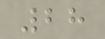28
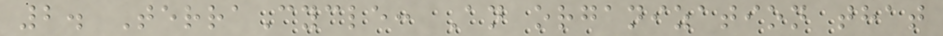2. TerraCycle: An organization that
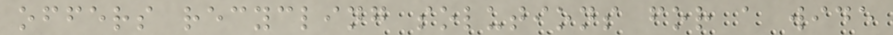offers recycling solutions for a wide
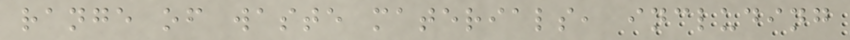range of waste materials, including
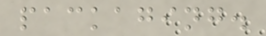packaging.
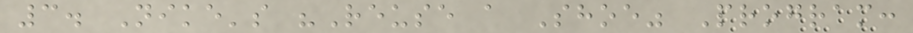3. Nike's "Reuse a Shoe" Program:
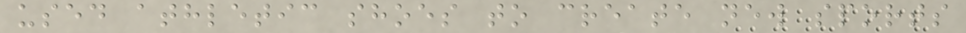used athletic shoes to create new sports
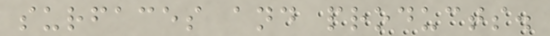surfaces and products.
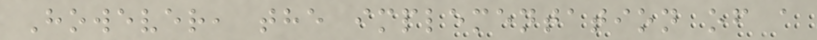However, the implementation of a
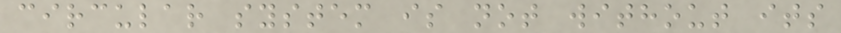circular system is not without its
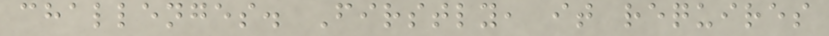challenges. Firstly, it requires
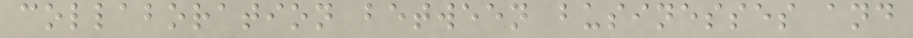collaboration between businesses and
